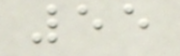55
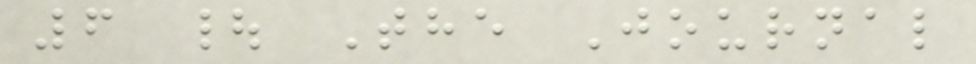6 | The Journal
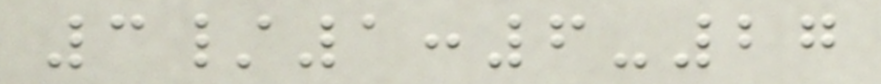3/1:6-27
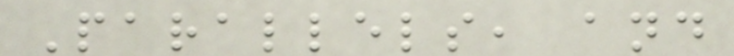Parallels, and
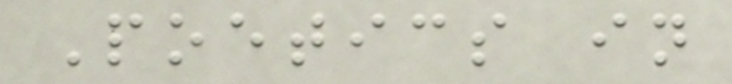Poetics in
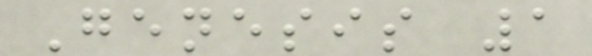Genesis 1
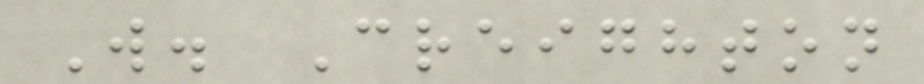W. Creighton
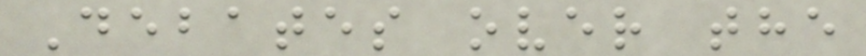Debates over the
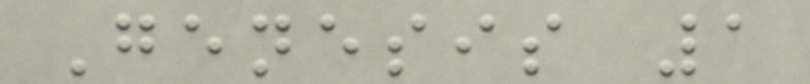Genesis 1
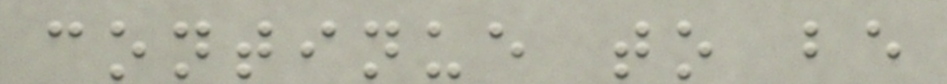continue to be
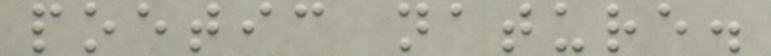poetic nature.
